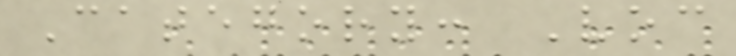Category: Voc
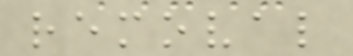removal
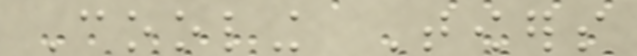Cooling Towers
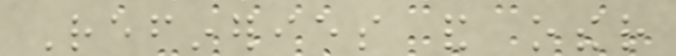Refineries and other
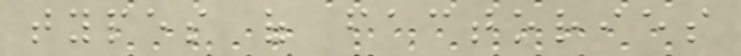types of factories
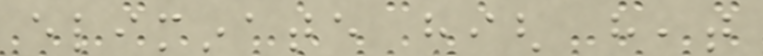eliminate high heat
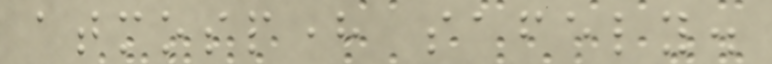atmosphere safely.
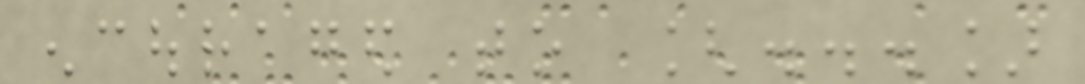encouraged to [...]
